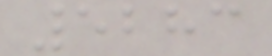5283
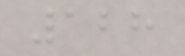128
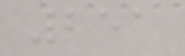251
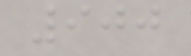900
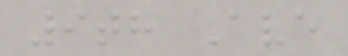9th Ave
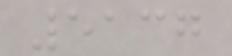5137
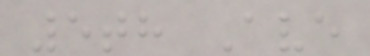5th Ave
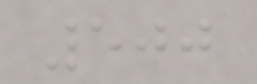500
